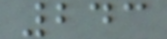243
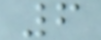6
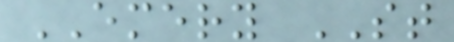EMERY ST
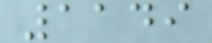1149
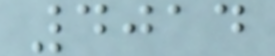4014
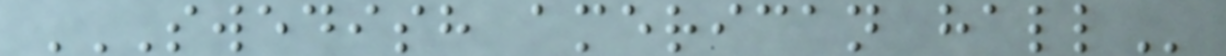SWEDISH AMERICAN HALL
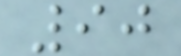90
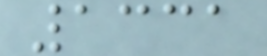1331
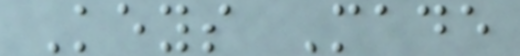Keys Made
